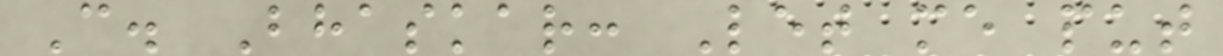C. Bhaskar: Let me put
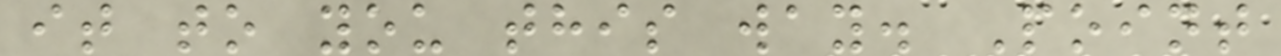it to you this way. Point
